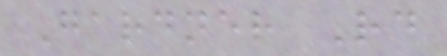Gardner Rd
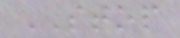STOP
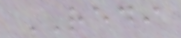REDI
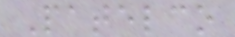Patelco
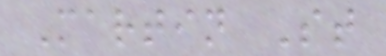Martin St
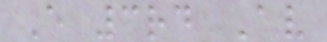E 3rd Av
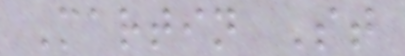Martin St
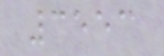3553
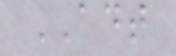ADT
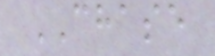CHASE
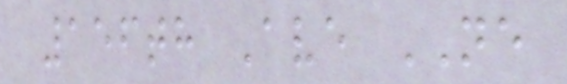156th Ave NE
